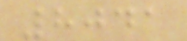8041
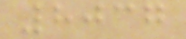8037
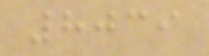8039
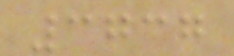3737
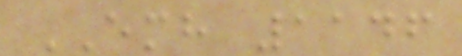EMH 1146
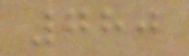780
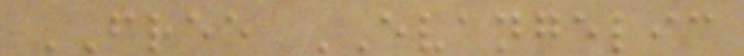FREE EVANGELIC
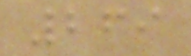269
